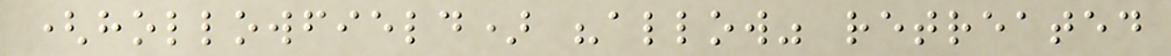(hollowfield) "allow" retreated
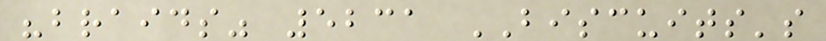"braids" 5231 BISCUITS's
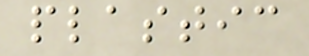plastic
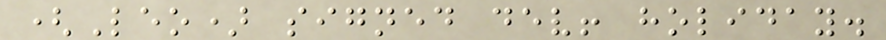(Leo) signed dev! holiday.
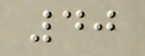40
